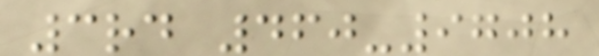3rd 460-9708
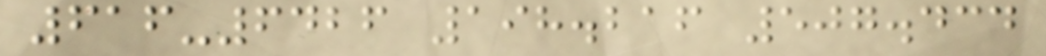616-6426 198.216 507.434
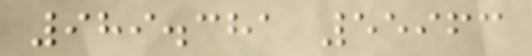989.381 55963
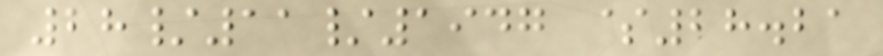28/11/1947 $28.21
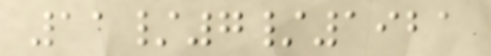11/7/1921
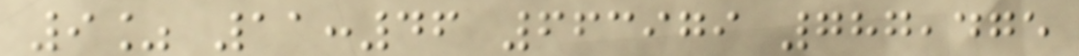9% 11:46 663979 787,475
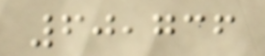60,736
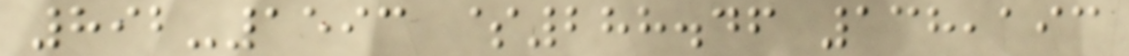892-1593 $288.46 138,193
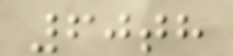60th
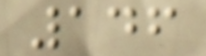146
